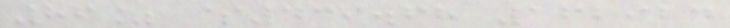86% $439.68 162924
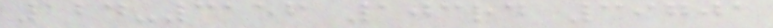124-3156 103rd 39701
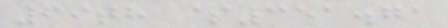69th $351.71
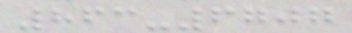863-6707
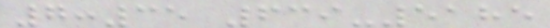7:35 639-5185
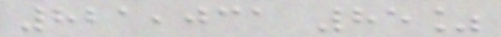821,031 85%
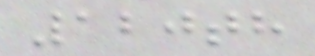120th
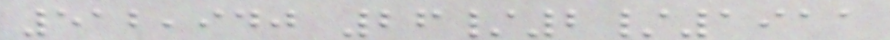512,940 26/2/1911
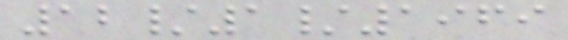12/1/1969
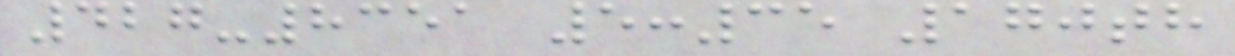427-8351 5:35 170th
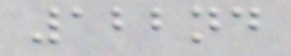122nd
